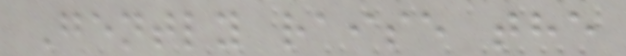Gently raise the
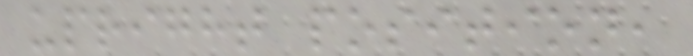upright position,
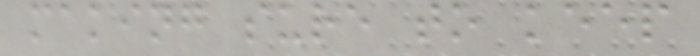making sure to keep
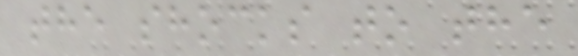the shocks to the
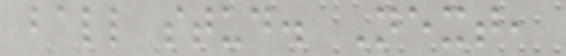ball stud. Next,
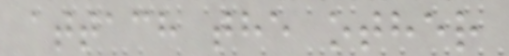attach the other
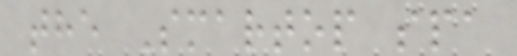the Smartop spa
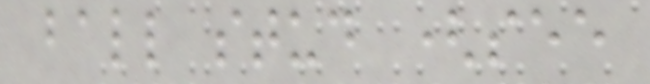ball stud (see
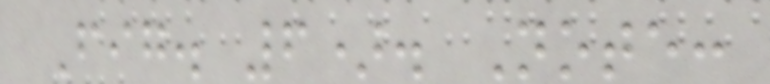Fig. 6). Note:
